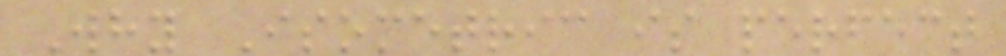Why Isometric is perfect
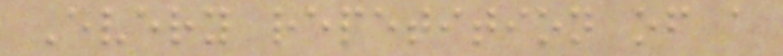Every repetition of a
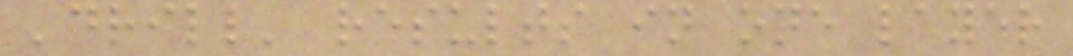'drill' results in one layer
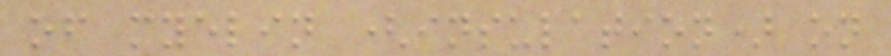of myelin (insulation) on
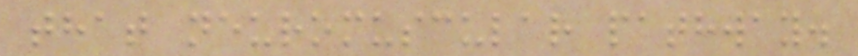that neuromuscular pathway.
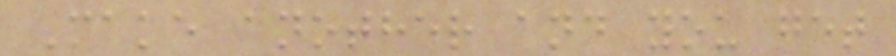Make another and you get
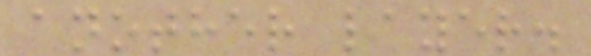another layer.
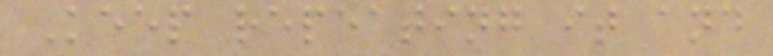Keep repeating it and
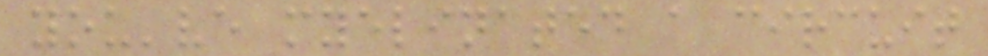you've myelinated a circuit
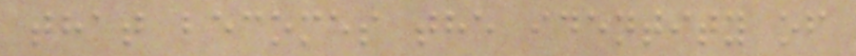that becomes the identity of
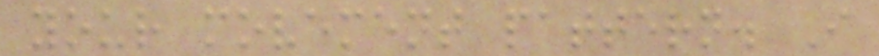your movement pattern. I
